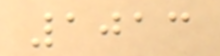1013
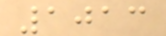1013
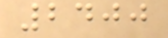2400
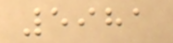5981
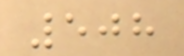508
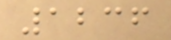1236
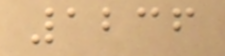1236
